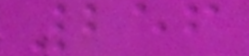256
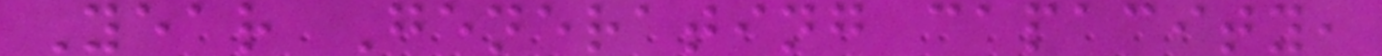Year Generating capacity,
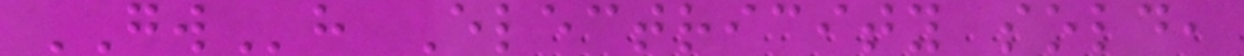GWh Electricity sold,
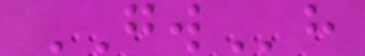GWh
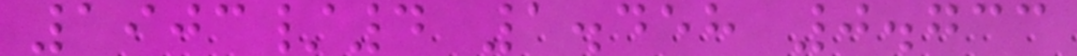1903/4 1.458 0.733
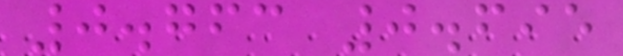0.763 0.695
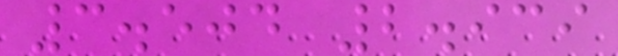3.504 2.939
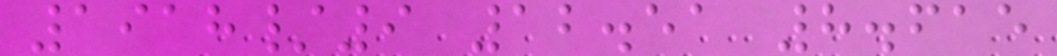1918/9 12.51 8.615
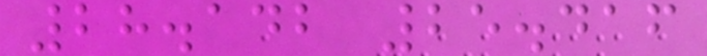28.142 25.416
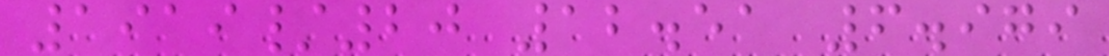1919/20 12.51 6.979
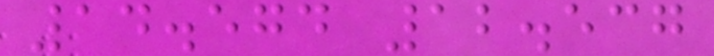14.574 12.537
